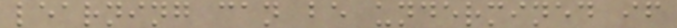learning can be undermined if
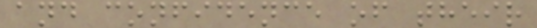and confidence of their
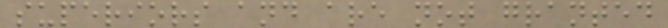superiors and are not granted
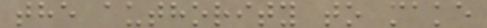the authority to make
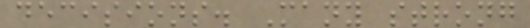decisions. Many strong
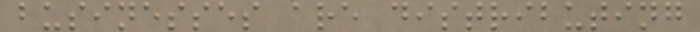businesses are distributing
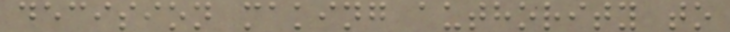decision making authority to
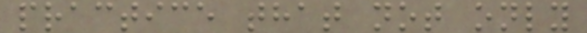practice that not only
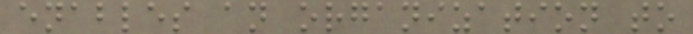enables an organization to
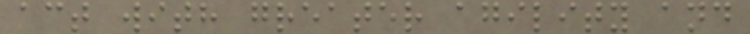act with greater agility and
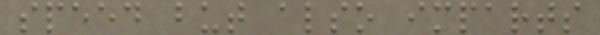speed but also imparts
